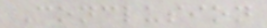Conclusion
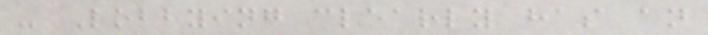- Lobbying clearly has an
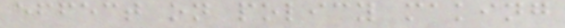effect on policy making
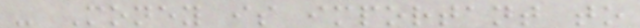- Money is important to
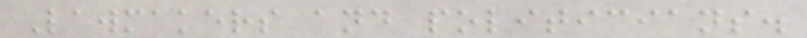Lawmakers and politicians.
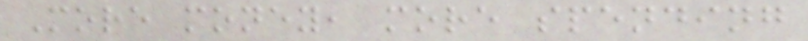More money, more spending
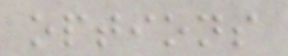options
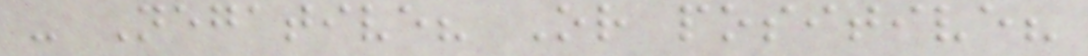- Negative? Or positive?
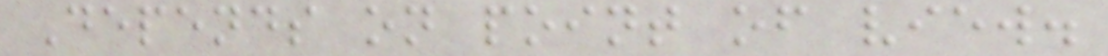Depends on point of view.
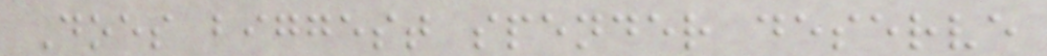Does biggest spender deserve
